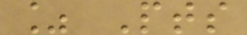% Pts
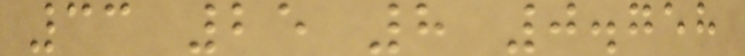33 25 8 0.758
